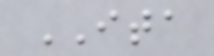ITA
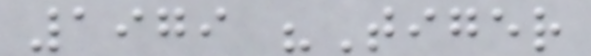1979 "Tiger
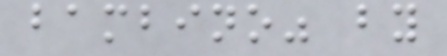bambino" by
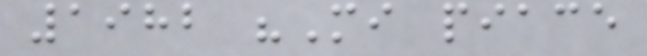1982 "Mi piace
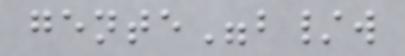gente"b/w
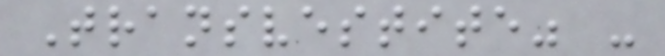Transvestite" -
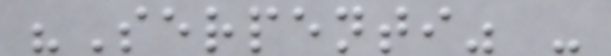"Serpenti" -
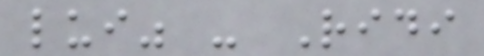lui" - Ridi
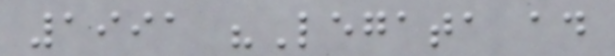1991 "Legata ad
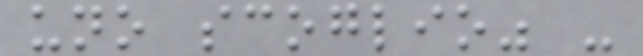uno scoglio" -
